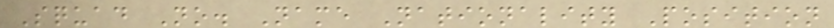Squad No. Name Nationality Position
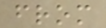from
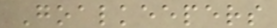Goalkeepers
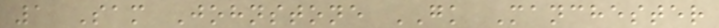1 Sam Johnstone GK Manchester
